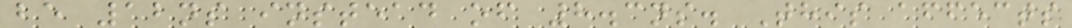be 12ns instead of 8.3ns. This affects
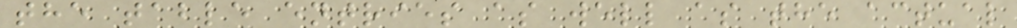the table entries as well as the actual
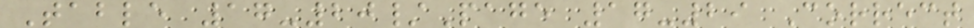Table 17-20/Page 17-29 Correct
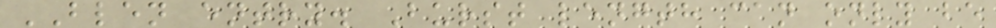BLEN entry. Burst length can only be
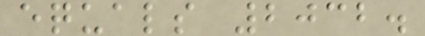equals 2032.
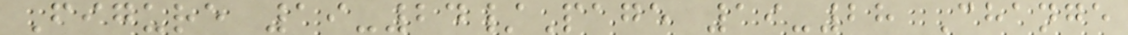Figure 19-24/Page 19-28 Change
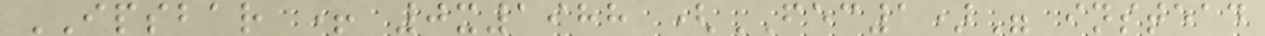IPSBAR + 0x1988 (FEC1)" instead
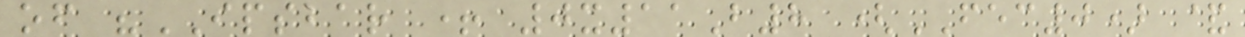of "IPSBAR + 0x11B8 (FEC0) &
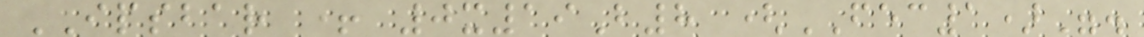IPSBAR + 0x19B8 (FEC1)".
